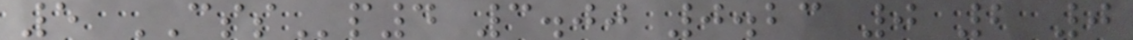5 CSSp4 3.00 0.23 0 2 0
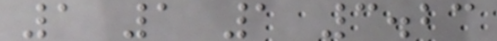1 1 1 3.23
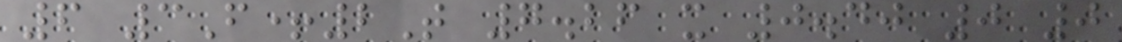6 3F+2T 7.26 x 0.40 0 0
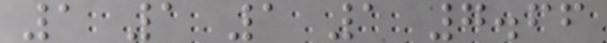1 1 1 1 7.66
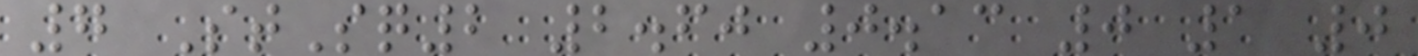7 StSq2 2.60 0.13 0 1 0
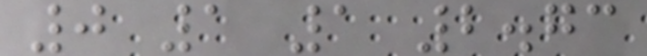0 1 1 2.73
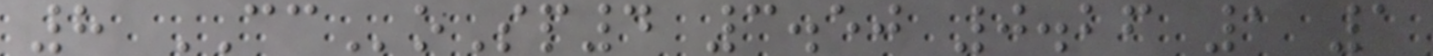8 CCoSp4 3.50 0.26 1 1
